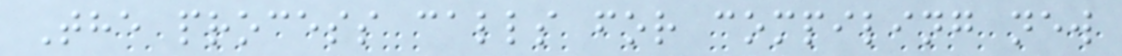The process calls for compiling new
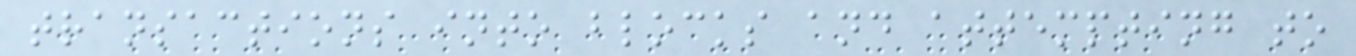transactions into blocks and attempting to
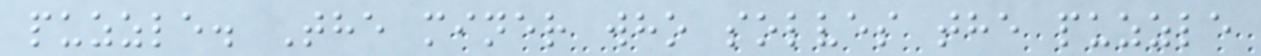puzzle. The miner who solves the puzzle
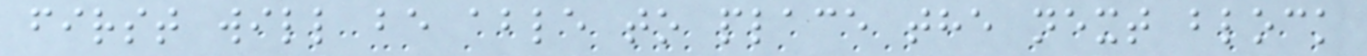first will be able to place the next block
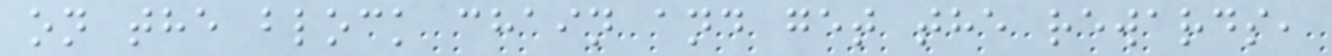on the block chain and get the rewards,
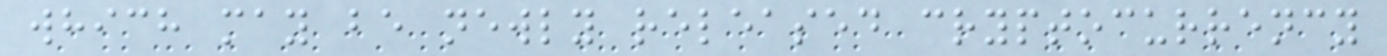which may be newly released cryptocurrency
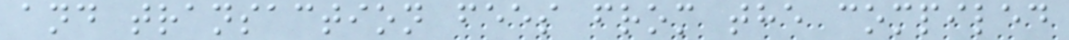and transaction fees from the compiled
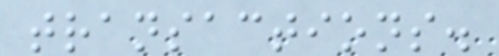transactions.
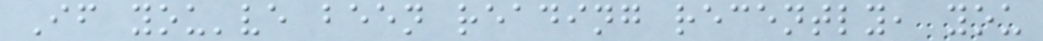If you've been reading recently, you
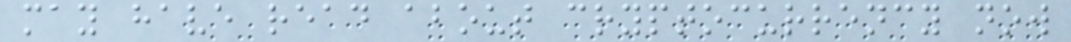may have read about cryptocurrency now
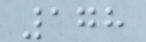178
